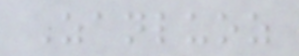Zanluoz
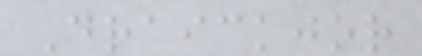Draickjor
